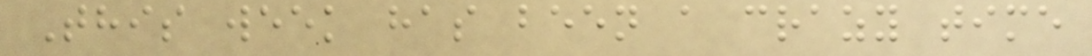This week has been a crazy time
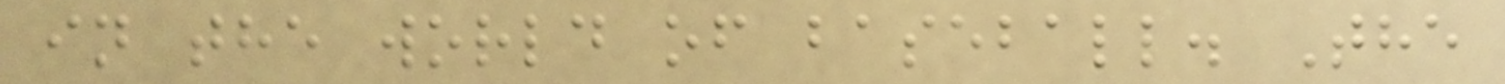in the world of baseball. The
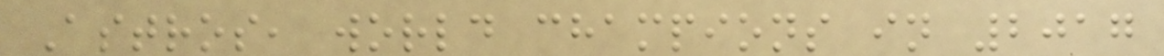Astros, world champions in 2017
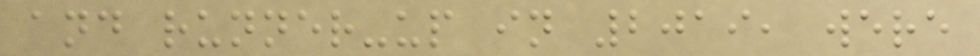and runner-up in 2019, were
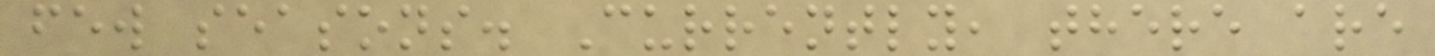few seasons. Currently, there are
